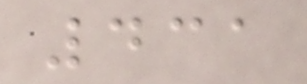431
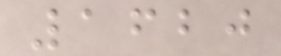1620
